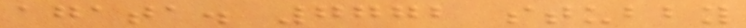agata. 7772 stubby
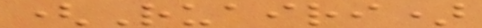(Ruairi)
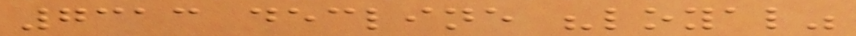7313 decline "loyal"
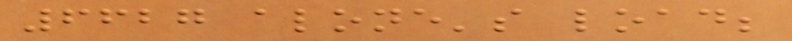6627 alone's load;
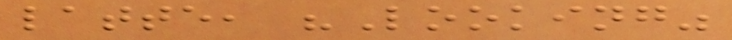latte, "Looking"
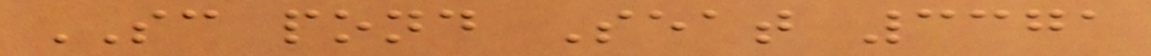SC pond Seat 3371
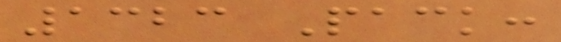1323 Pack:
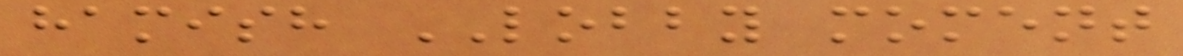hamish LOBBY moment
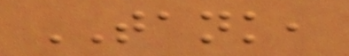TANK,
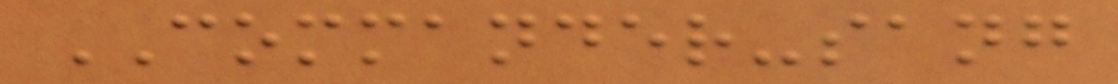COMMANDER-sang
